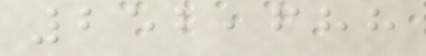252,688
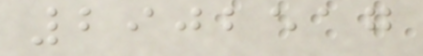2902517
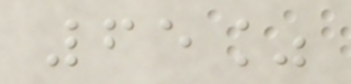65%
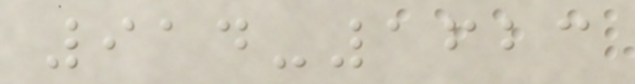914-1623
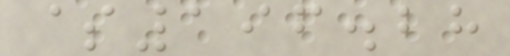$196.28
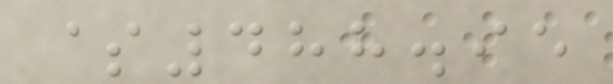$488.95
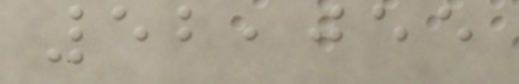52,055
